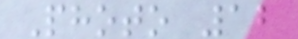Photo 12
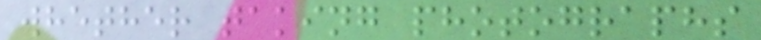whether taking photographs
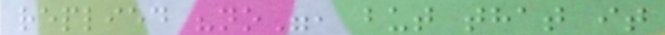replied "no", but that it
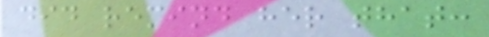did remind her that:
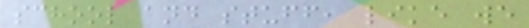school and stuff, like we
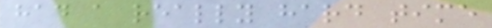had a really hard time
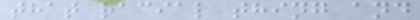that racial thing and
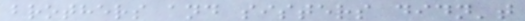brothers and sisters didn't
